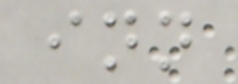inn
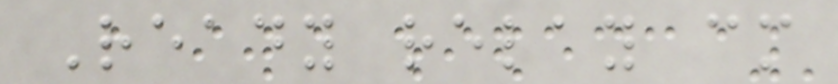Ready relay cm
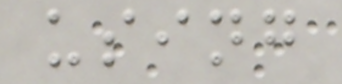using
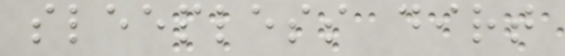sleepless dirt
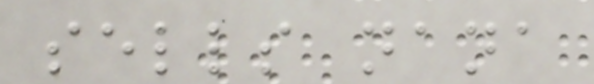sells nana
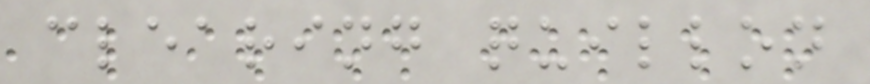clearing quillon
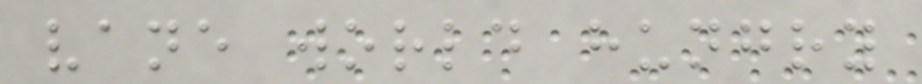vane world hungry
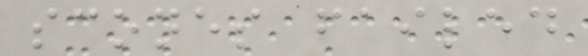scones failed
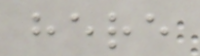here
